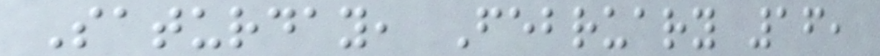Saturday, February 16,
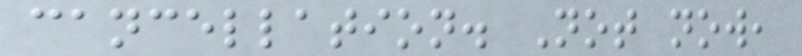cancellation. Not now,
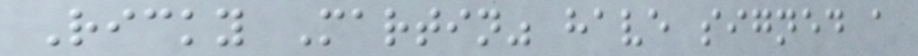Ricky Martin" have signed a
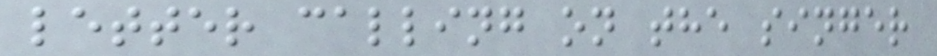letter calling on the singer
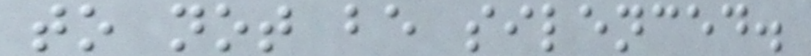to not be silenced.
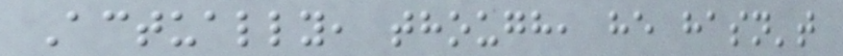Actually, though, he hasn't
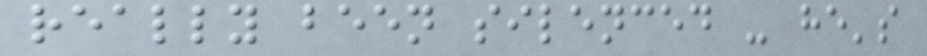really been silenced - he's
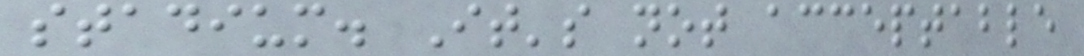stadium. It's not acceptable
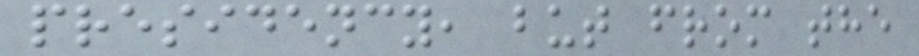presidency, but from the
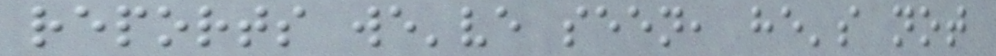reports we've seen, he's not
